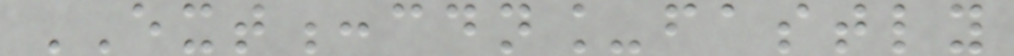EXT:cdn_fastly
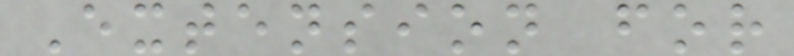Extension for
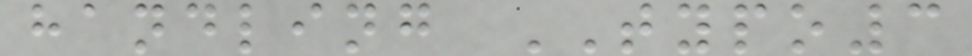handling TYPO3
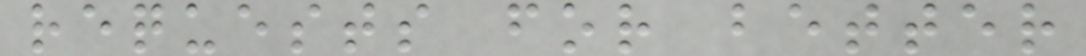requests for better
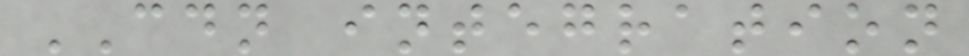CDN integration
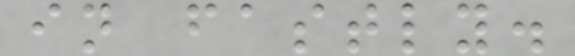in fastly.
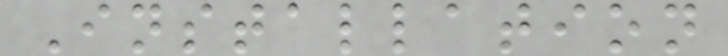Installation
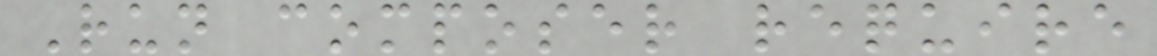Run composer require
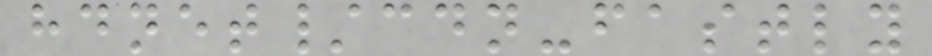hdnet/cdn-fastly
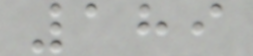189
